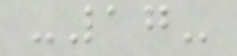-17-
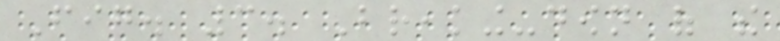Fig. 3. Breaking-down of the
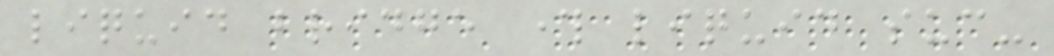liquid bridge through liquid suc-
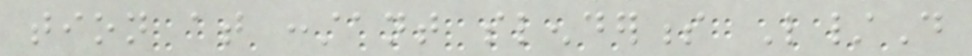tion at constant slenderness L/D
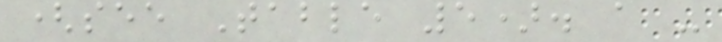(see Table 5). a -
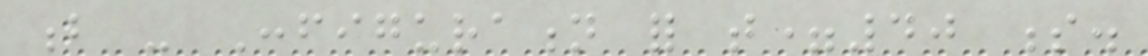b - Configuration for t=40 s.
